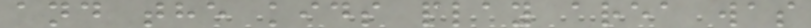and the kids play area was
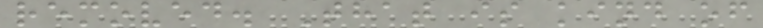removed. That is kind of
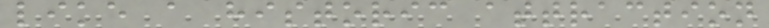like a historic attraction
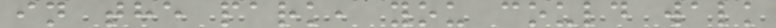in the park, you could walk
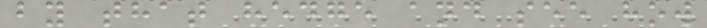by that hedge and see how
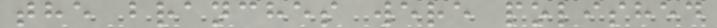the branches were polished
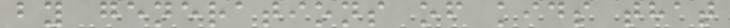by generations of kids that
